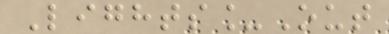Lights_Out
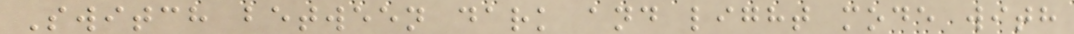Switch between dark and light mode with
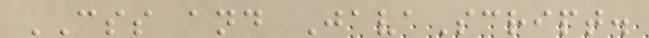CSS and JavaScript.
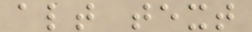alt text
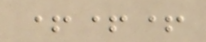+++
